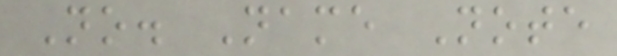No. Name Note
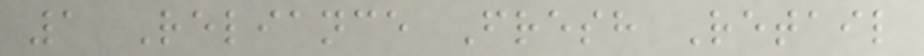1 Reliance Fresh Retail
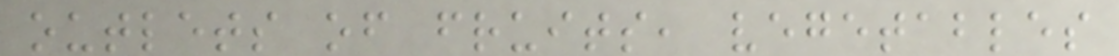outlets of fruits, vegetables
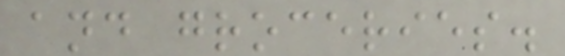and groceries.
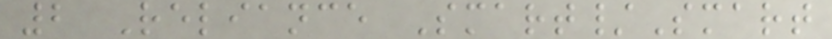2 Reliance Smart/Smart
